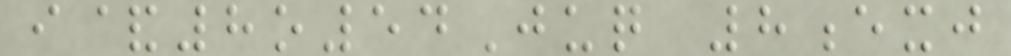i&8o54Juq 8exj
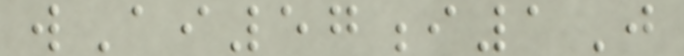wAi57i1J
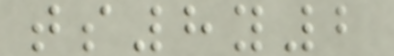ts8y2
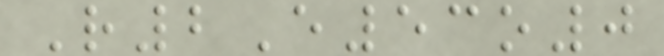R2E53o0
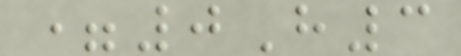=0H3
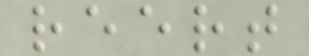reert
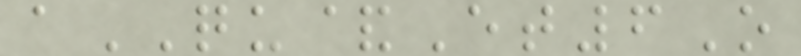aQU&Et6O
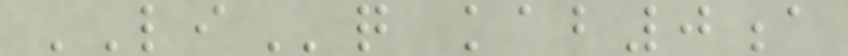LIq kab0a
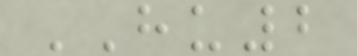HU2
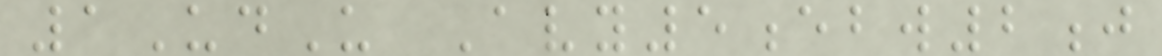1UdU Avy5ebw2j
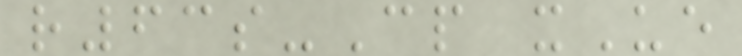r63s-Cp xUe
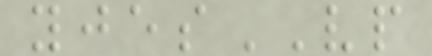yjesVP
